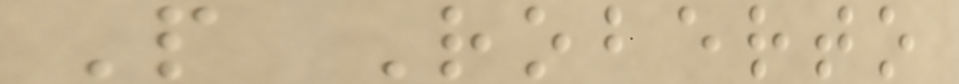P Roberto
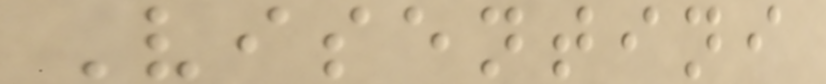Visentini
